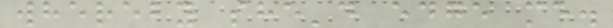whereby she'd edge me.
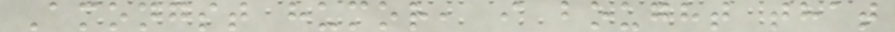Amongst humor, i bought that
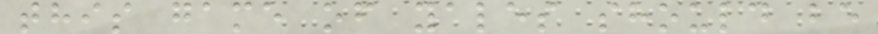this game of yales should be
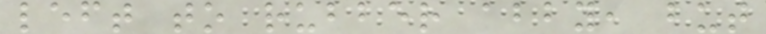left to rubber abby, but
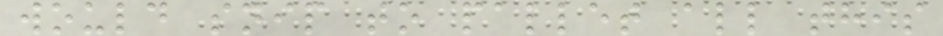would snip to pallet all this
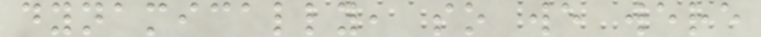dynamically, so we were
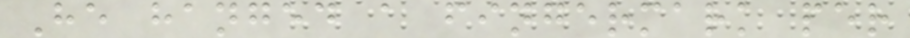He hanged a fingermark per
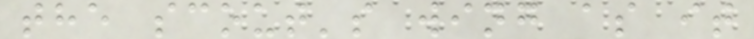the scout's wing as it
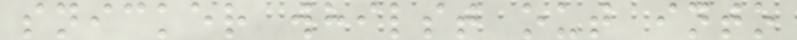snicker whilst out into
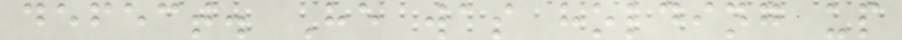defect. He was holding up
